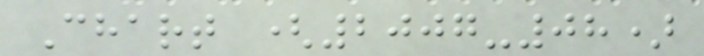Chart (2007-08)
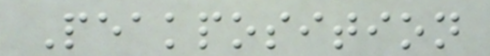Peakposition
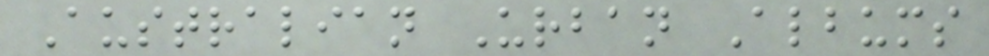Australian Urban Albums
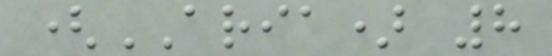(ARIA) 8
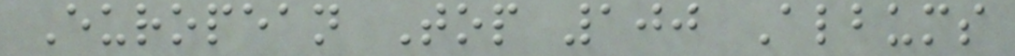European Top 100 Albums
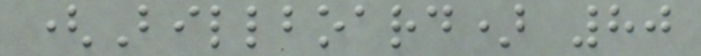(Billboard) 80
